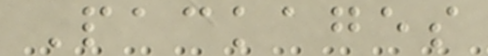Packages
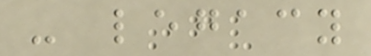- legacy
